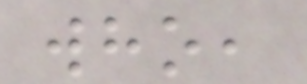who,
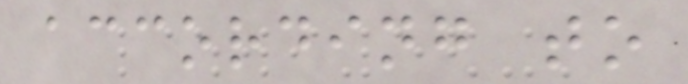according to
